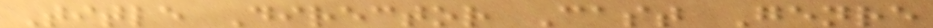Title Director Cast Genre
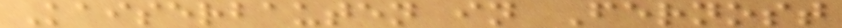Kaiserbauten in Fernost
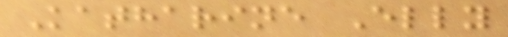Katharine Elly
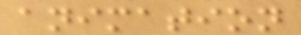animation
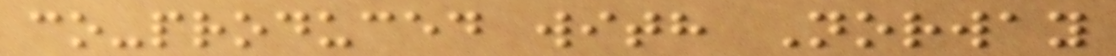co-produced with Norway
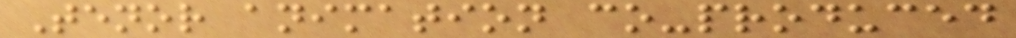Tenor animation co-produced
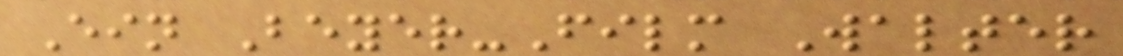Ein Beyer-Film Walter
